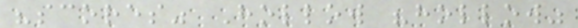"scores" Hollow "hollow"
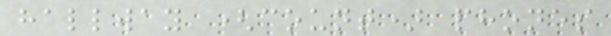hallway (count) phones
